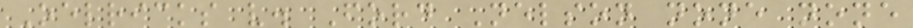Oelricks v. Ford Nelson none none
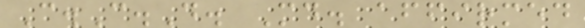C.C.D. Md. affirmed
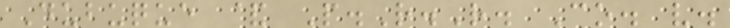Dubuque & P.R.R. Co. v.
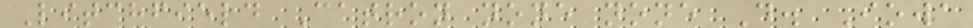Litchfield Catron none none D. Iowa
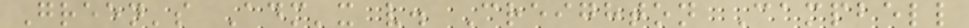Green's Adm'x v. Creighton Campbell
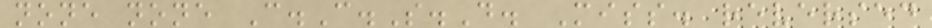none none C.C.S.D. Miss. reversed
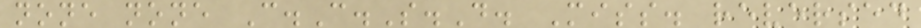none none C.C.S.D. Miss. reversed
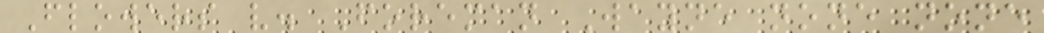Flowers v. Foreman Wayne none none
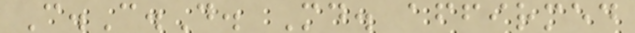C.C.D. Md. affirmed
